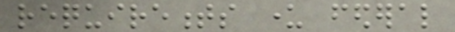requirements under federal
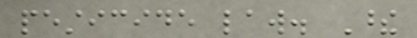pesticide law. These
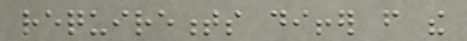requirements differ from the
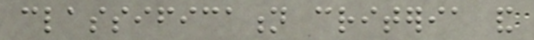classification criteria and
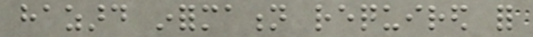hazard information required for
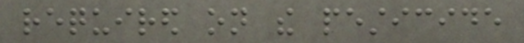required on the pesticide
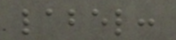label:
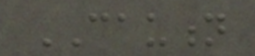CAUTION
